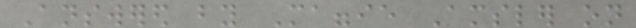Answered by Maggie Amsler on
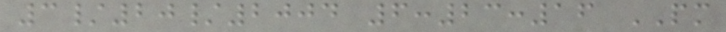3/20/2004 6:23:16 PM
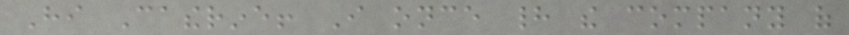Hi Catherine! I once had the company of
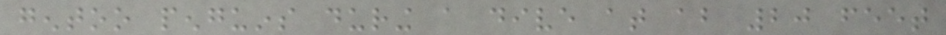gentoo penguins during a dive at about 20 feet
